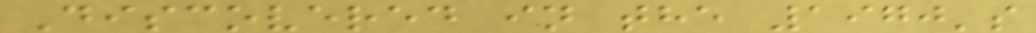Discovered in the 1970's
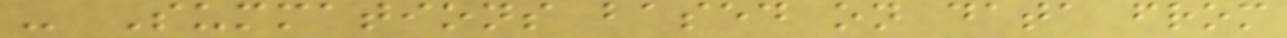- Summations based on data from
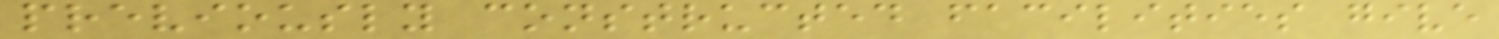previously constructed facilities give
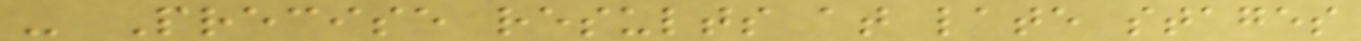- Precise results at late stages
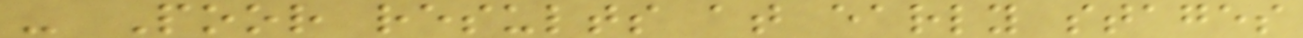- Poor results at early stages
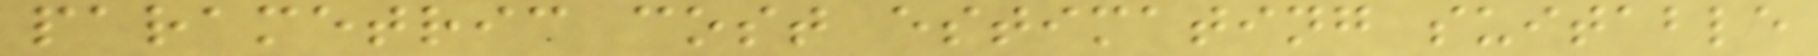parametric cost estimating suitable
